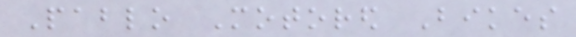Pablo Motored Bikes
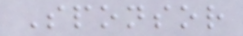Sponsor
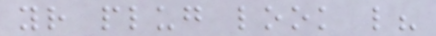your plug look like?
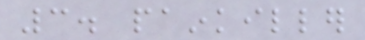3. painkiller
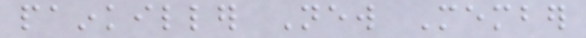painkiller New Member
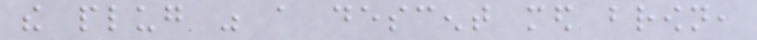the plug was a descent med brown,
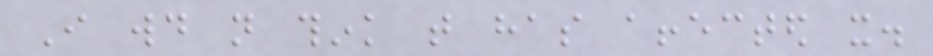I would not think that has affected it.
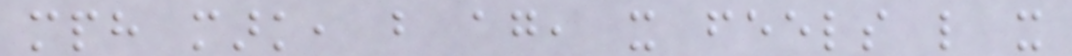mph mark, but again, it feels like it
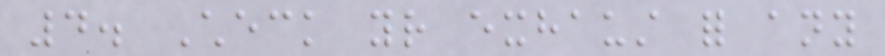4. Check your exhaust for any
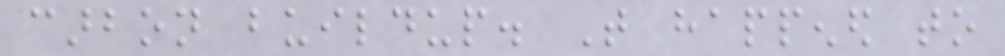carbon buildup. That happened to
